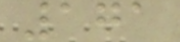171
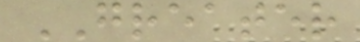GREATER
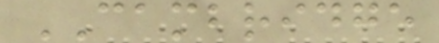CAMBRIDGE
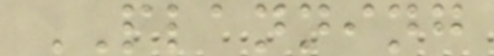PLANNING
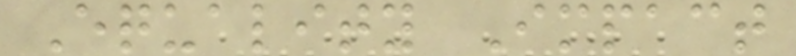Equality Impact
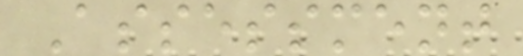Assessment
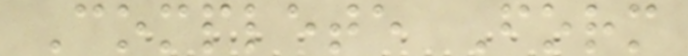Complete Form
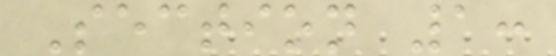Section 1:
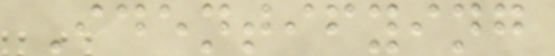Identifying
